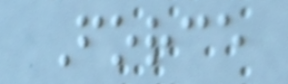Force
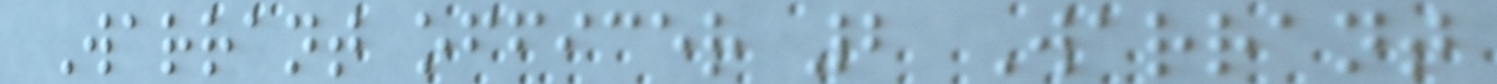Warrant officer 2 Warrant
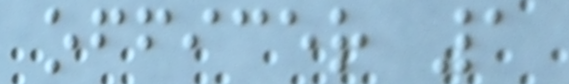officer 1
